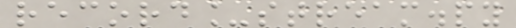record_stream.py
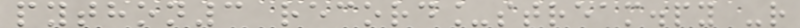python3 record_stream.py -r
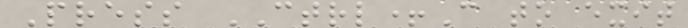Press CTRL+C to exit
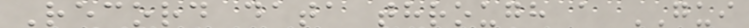Record data through a GUI
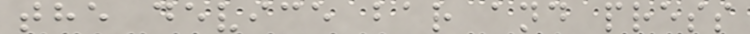the device bar and press
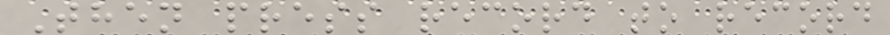Then press record to record
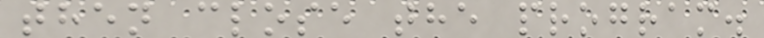then close the program.
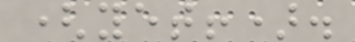(yet!).
